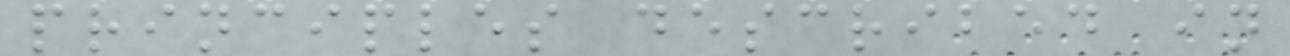principles described in
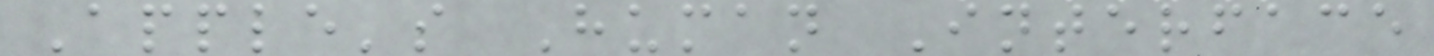Apple's Human Interface
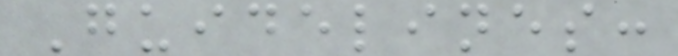Guidelines:
